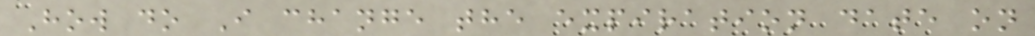How do I change the expiration date on
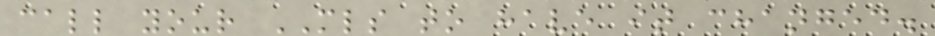call your MLS to have it changed.
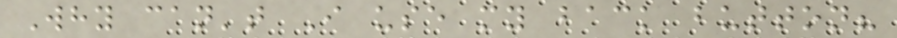Why can't I use my back button?
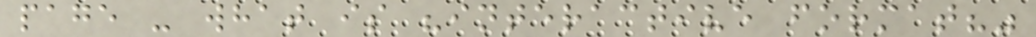page - what is "interactive format?"
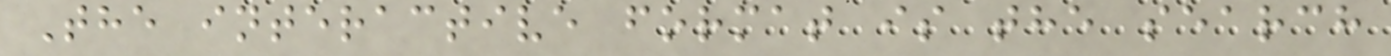The interactive format is the search
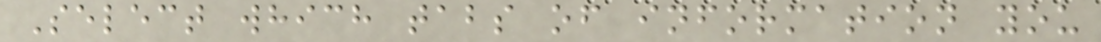Select which tabs of information you
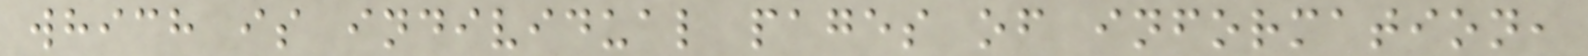which is individual pages of information,
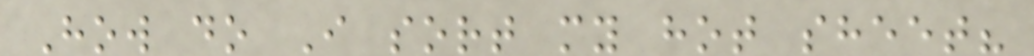How do I sort my hot sheet?
